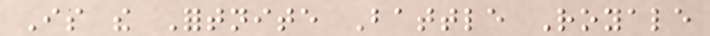Is the Fortnite Battle Royale
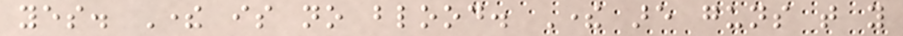yes. There is no blood. There are guns that you
